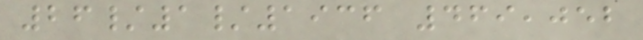26/1/1936 469,052
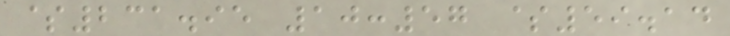$231.95 10:57 $59.14
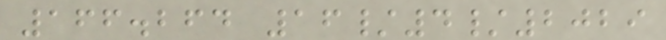166.264 16/4/2029
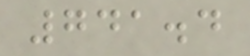741.4
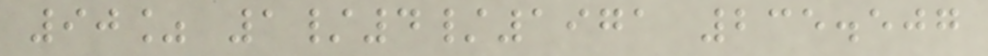90% 1/4/1971 235.507
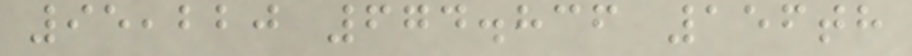95,220 674.836 156th
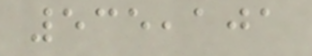535,101
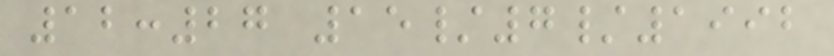12:27 15/7/1992
